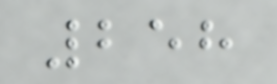258
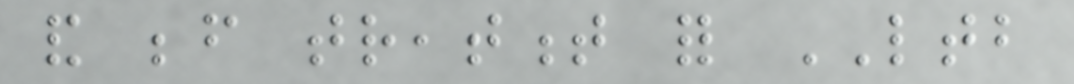and before treatment for LTB
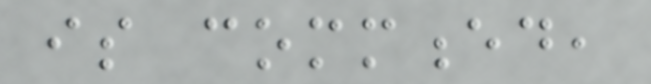is commenced,
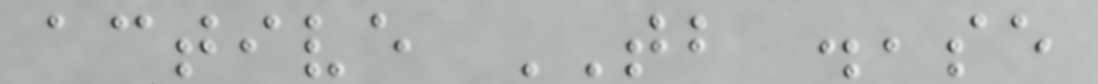active TB disease
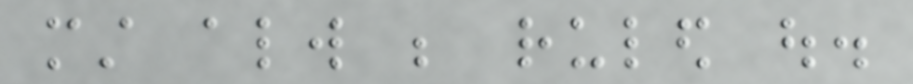must always be ruled out.
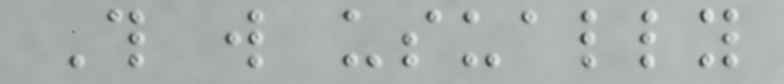This will usually
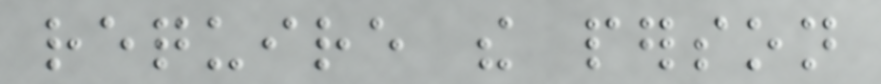require the person
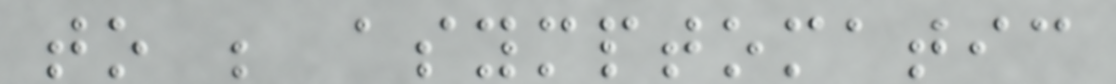to be asymptomatic
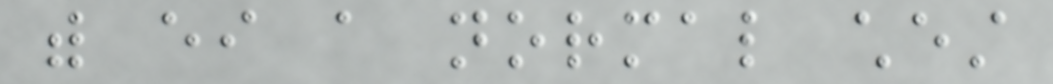with either a normal chest
